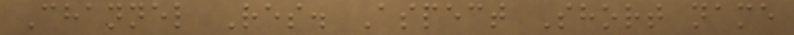Channel Res. Aspect Short name
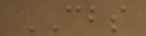CBS
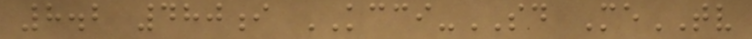8.2 480i KCCI-SD MeTV
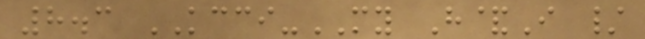8.3 KCCI-MY H&I /
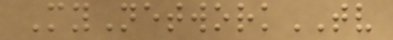MyNetworkTV
